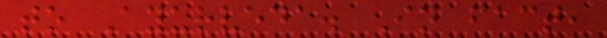to Ayurveda. In fact,
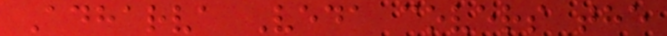Adharva Veda covers the
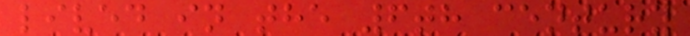lived in the 6th century
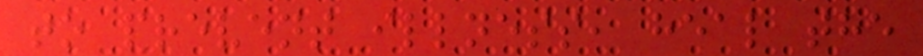to prevent illness, heal the
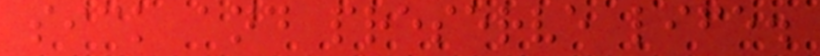sick and preserve life.
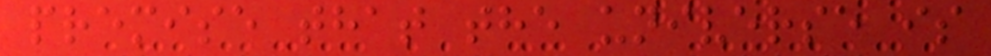premise that the universe is
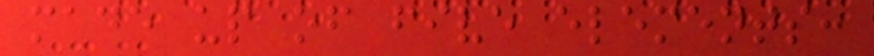made up of five elements:
